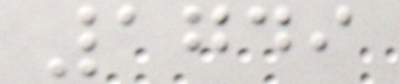1749
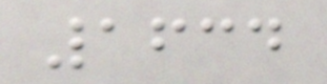1634
